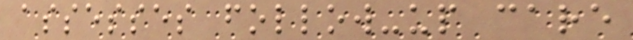assesses follow-up care
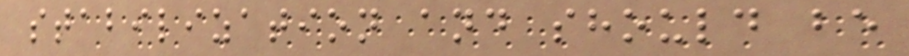stabilization and should be
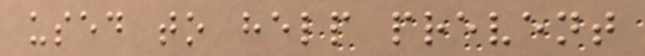used to help prevent
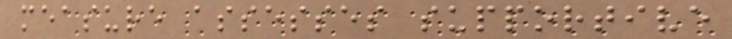measure assesses supportive
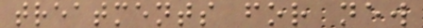treatments for new
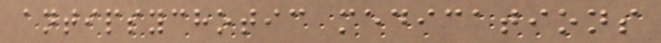antipsychotic medications
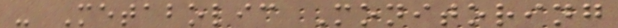- Metabolic Monitoring
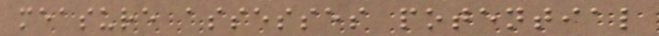measure assesses potential
